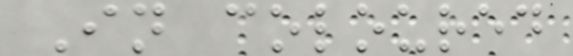In coloured
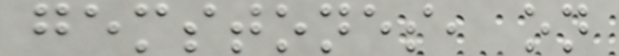gemstones, on
